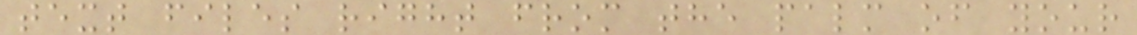text files right from the palm of your
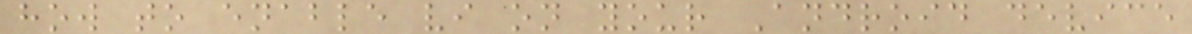how to enable vi on your Android device
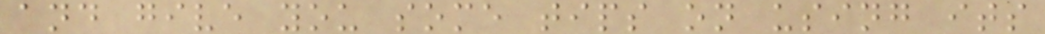and give you some tips on using its
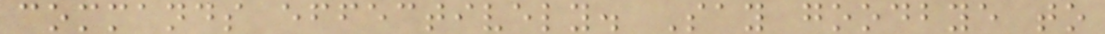commands effectively. Say goodbye to
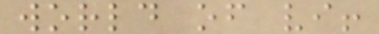world of vi!
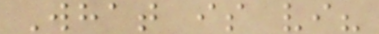What is vi?
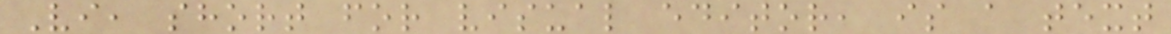Vi, short for visual editor, is a text
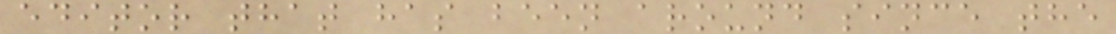editor that has been around since the
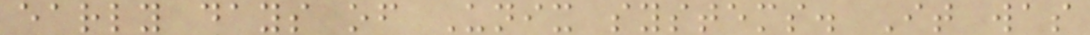early days of Unix systems. It was
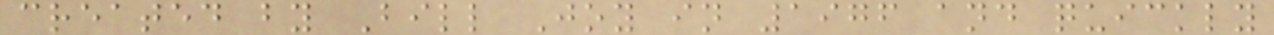created by Bill Joy in 1976 and quickly
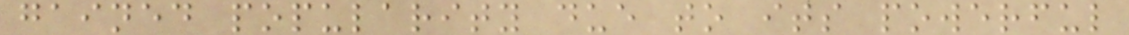gained popularity due to its powerful
